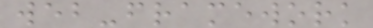web-framework
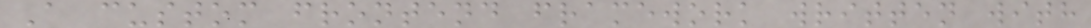A custom frontend framework written with
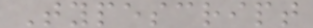Typescript
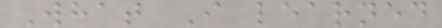What I learned
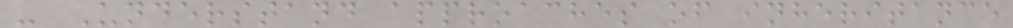- Understand approaches of inheritance
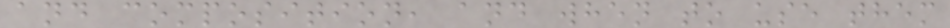and composition, and when to use them
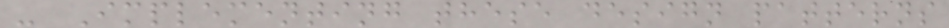- Implementing these design patterns
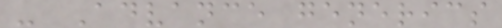- Advance generics
